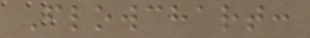Flowchart:
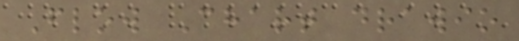Flow Chart drawio
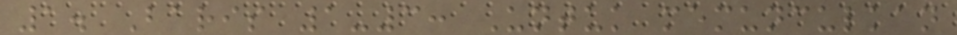1. Baris 1-3: Untuk memunculkan
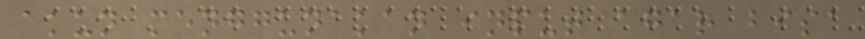akun menggunakan input agar bisa
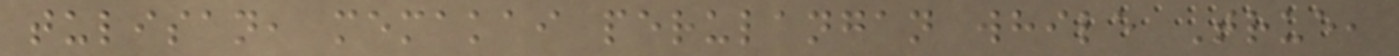tulisan, memakai perulangan while True,
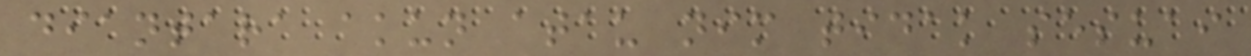diantara akun atau nim tidak sesuai
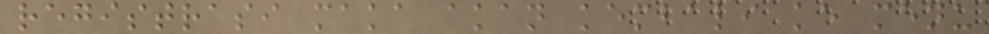registrasi maka akan kembali ke menu
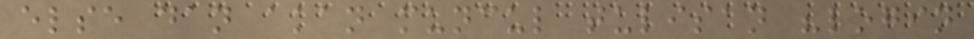else dan akan muncul tulisan "login
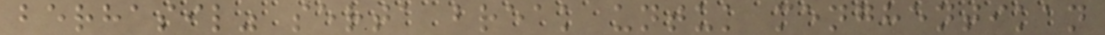berhasil" serta break untuk menghentikan
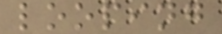looping
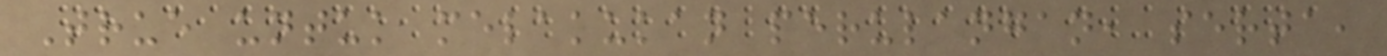True untuk melakukan perulangan, serta,
